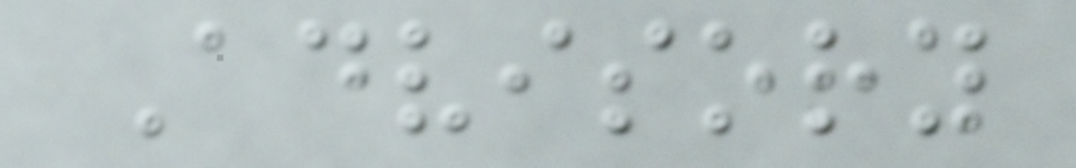Advisory
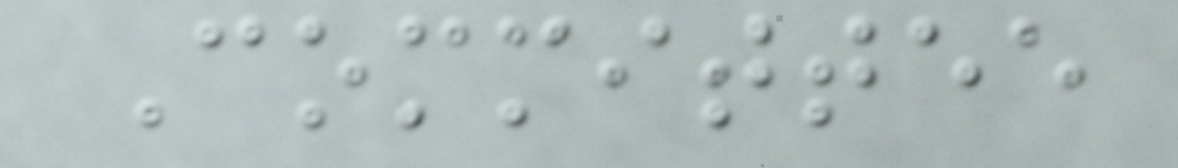Committee
